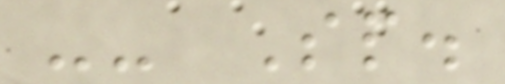-- Sp.
